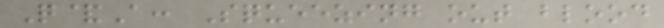Q&A: Squeezing out blood
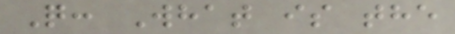Q: What is the
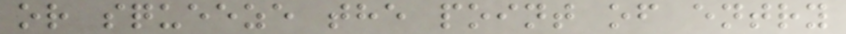or squeeze the point of entry
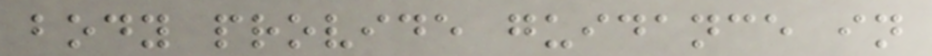body provide guidance in
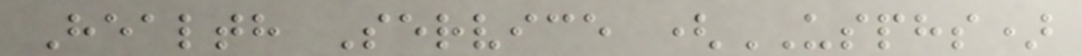Health Service (USPHS)
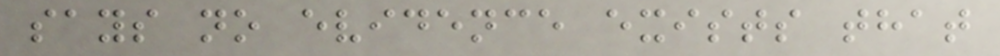says no evidence exists that
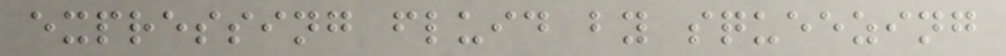expressing fluid by squeezing
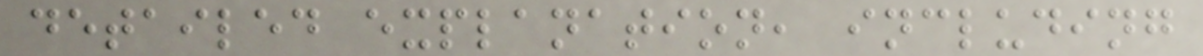detailed explanation, including
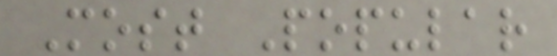Most Popular
